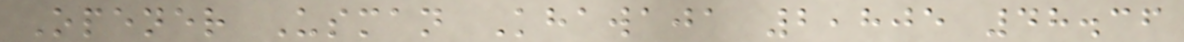Opener Usman Khawaja 2,805 48.36
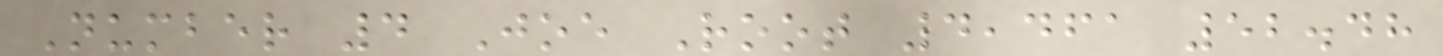Number 4 Joe Root 4,461 52.48
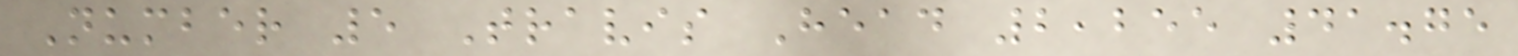Number 5 Travis Head 2,255 41.75
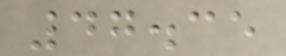47.35
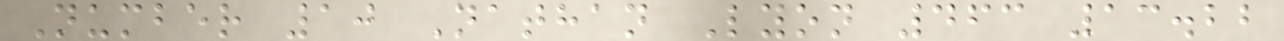Number 10 Nathan Lyon 463 13.22
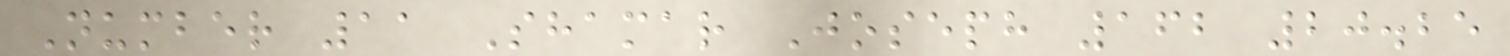Number 11 Shamar Joseph 162 20.25
